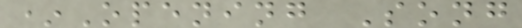*Opening Song
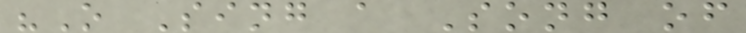"O Sing a Song of
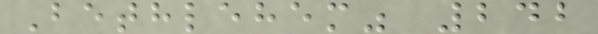Bethlehem" 242
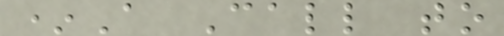*A Call to
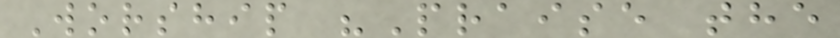Worship "Praise the
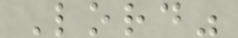Lord"
